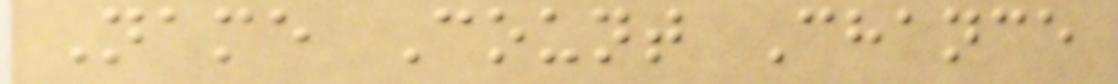Name Count Chance
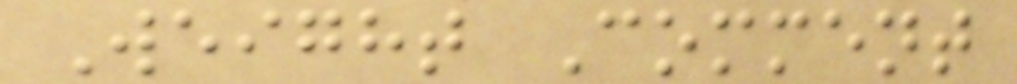Weight Comment
